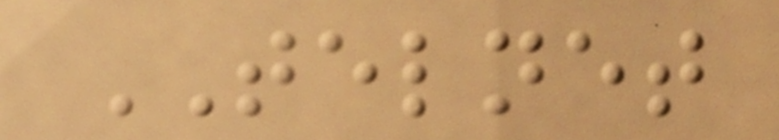TELNET
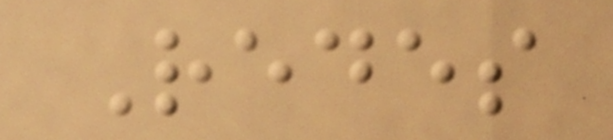Redes
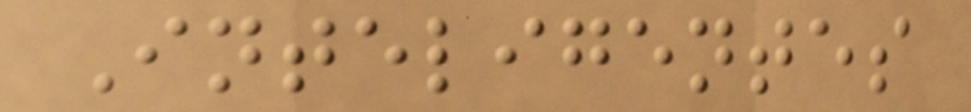Inteligentes
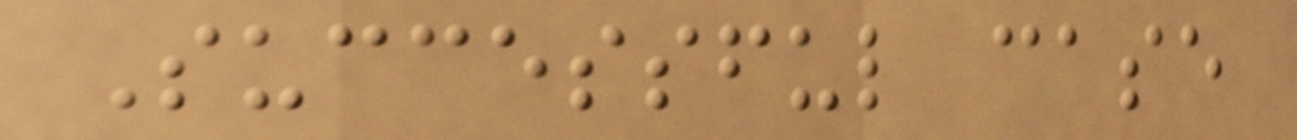Successful case
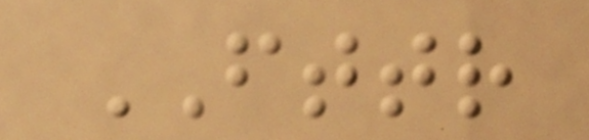FTTR
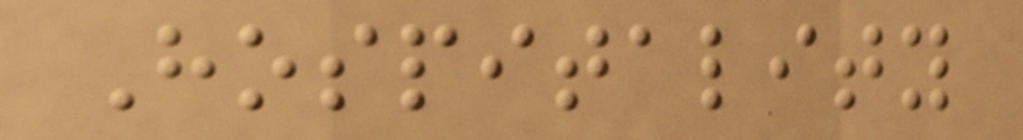Hospitality
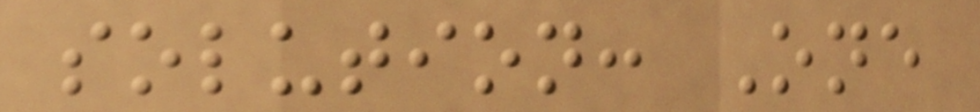solution: One
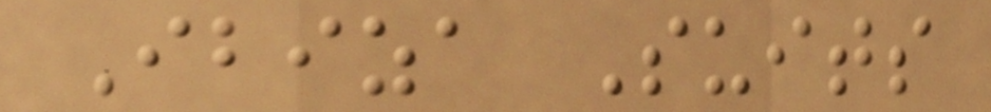Ibiza Suits
